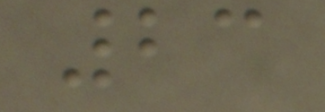23
